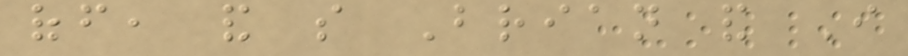off, and so Brian and I
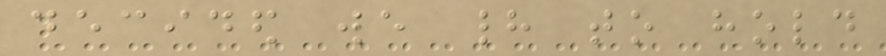decided we had to hold
